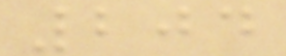204
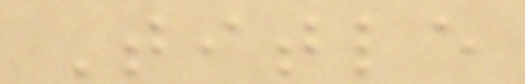Title
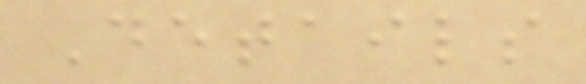Details
